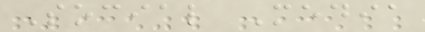Social Media
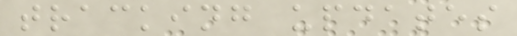tracking updates
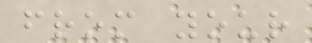from your
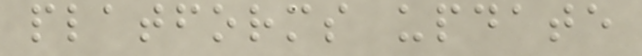platforms update
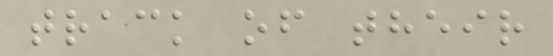track of their
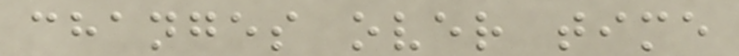changes over time
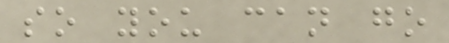so you can go
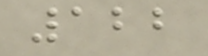122
